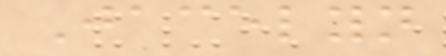Jacelyn
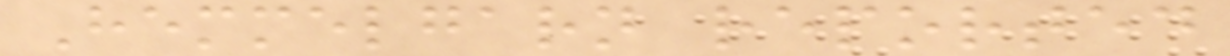Hemmelgarn reported
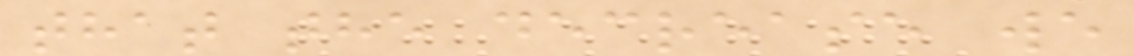that the decrease we
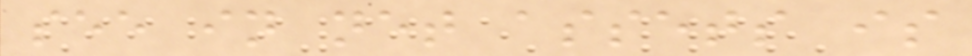see in net assets is
